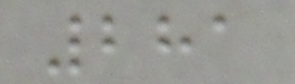281
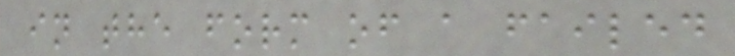in the form of a failed
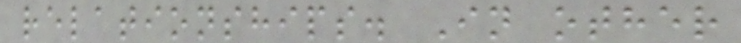relationships. In other
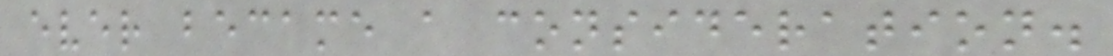ever became a consideration.
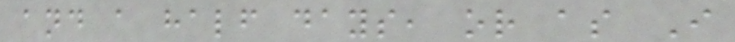and a half days, or as I
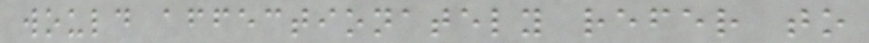would affectionately refer to
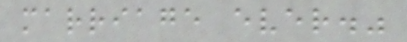marriage ever."
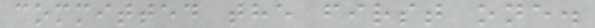committed the first one.
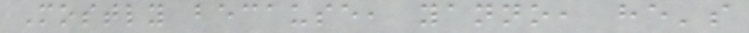Mostly because, yanno, he's
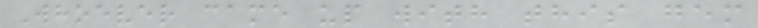Whoever came up with this gem
